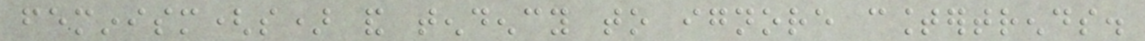feminism(s) and tendency to ignore countertrends.
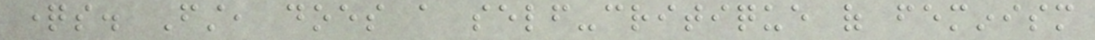questions. First, does a self-critique of feminism
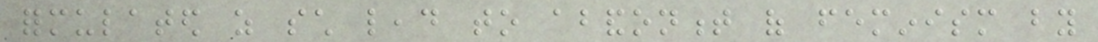formulated as such lead to abandonment of feminism by
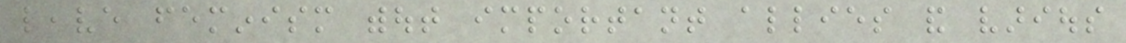leave feminism without important allies and various
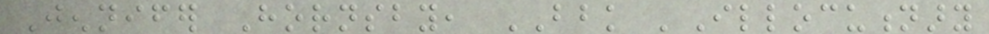Jennifer Hornsby, BBK 'Illocutionary
